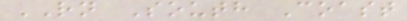RN South Coast
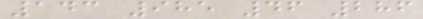143 985 46 286
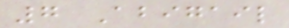7 Abigail
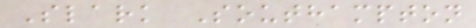Slark Southampton
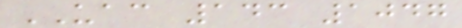UAC 143 1047
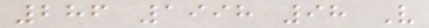286 1998 98 V
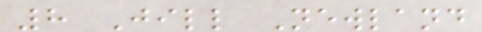8 Jill Newland
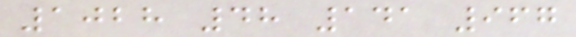1028 48 141 967
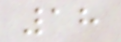18
